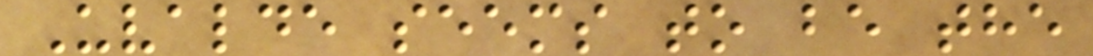Uvalde seems to be the
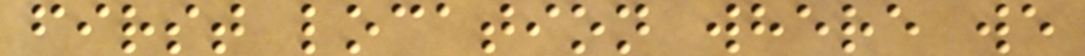first location where we
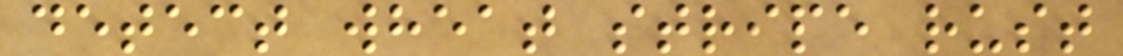detect wheat stripe rust
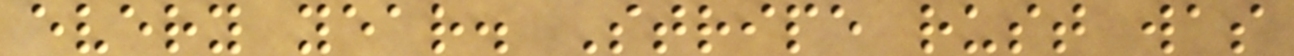every year. Stripe rust was
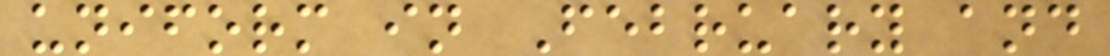uniform in February and
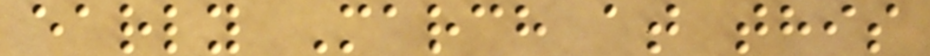early March at this
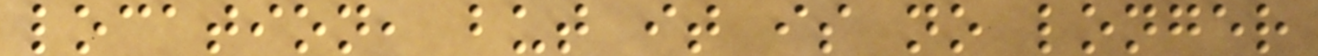location, but it is no longer
